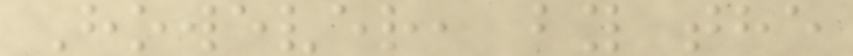However, by the
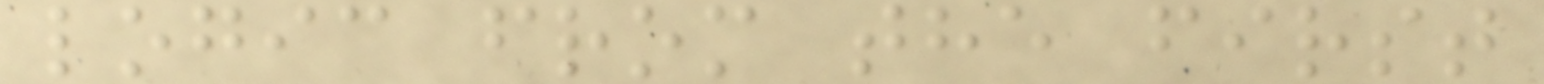logic from the first
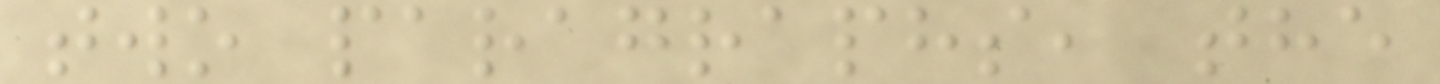two paragraphs, the
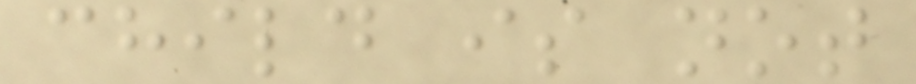child is not
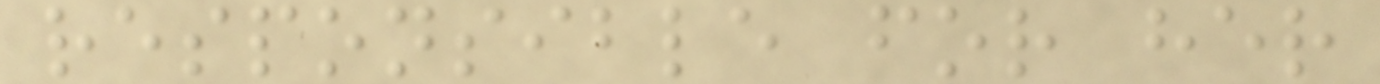responsible for her
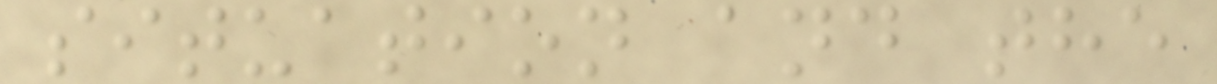situation and the
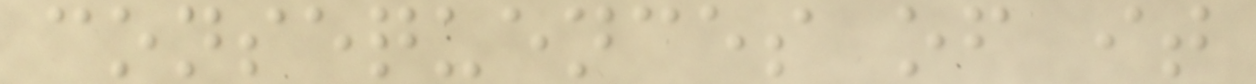consequences of it
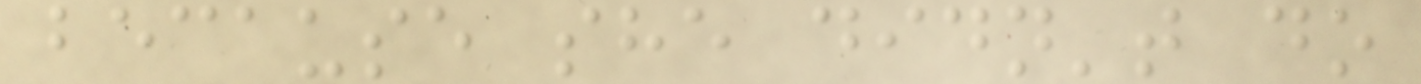because she didn't do
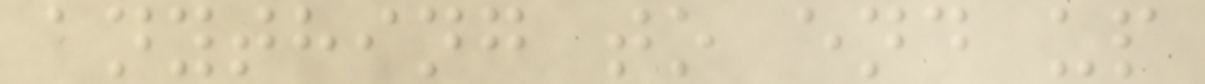anything to end up
